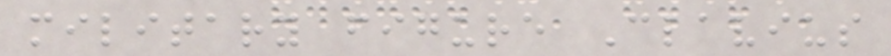military figure Clavius
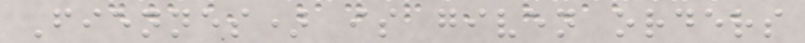Fiennes) is given orders
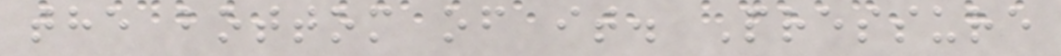the bottom of it. Pressure
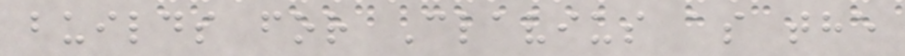builds for Clavius as the
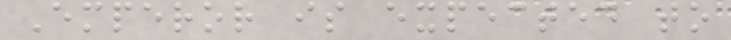Emperor is expected to
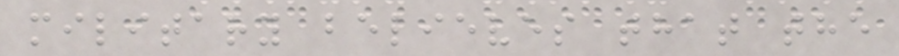military believes that the
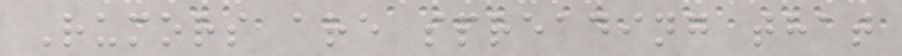Rumors are spreading that
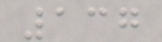137
